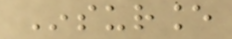Insurance
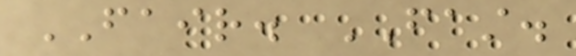FAIR. FAST.
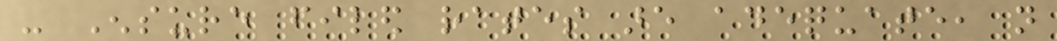- Ensure filed rates are adequate, not
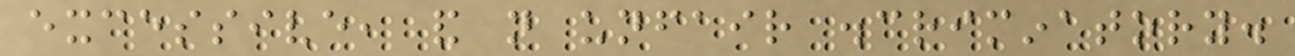excessive, and not unfair discriminatory.
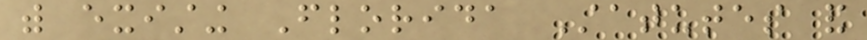with existing Florida Statutes and
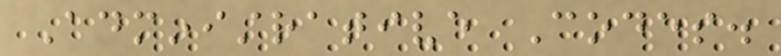Administrative Codes.
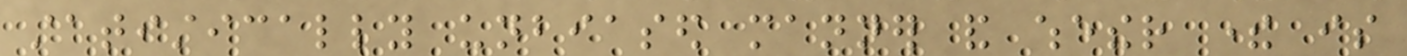statistically unbiased manner and whether there is
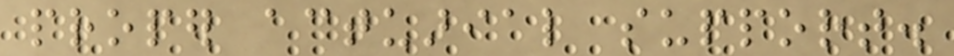proper actuarial support.
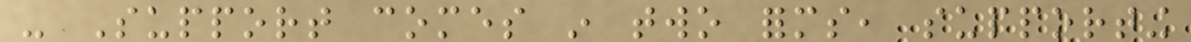- Support comes in two forms, supporting
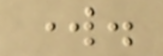work.
